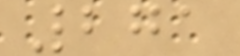271
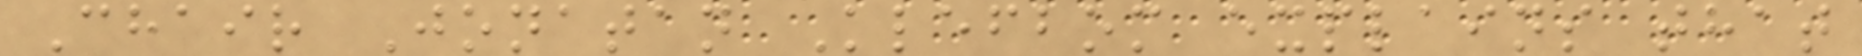Chair Jonatan Klefbom explains that
